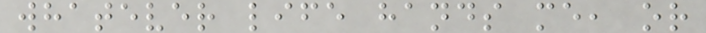whatever life hands me, or
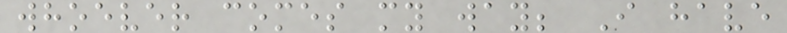whoever comes my way; I have
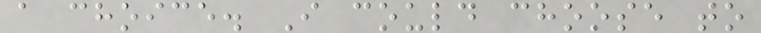a choice. I could choose to
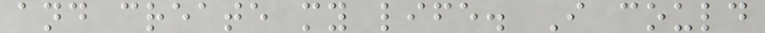and create my life. I could
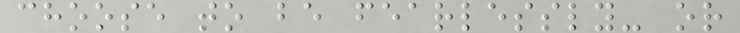choose to be fearlessly- or
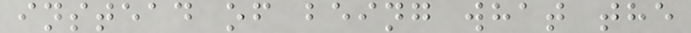instead of being what the
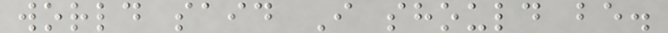world said I should be.
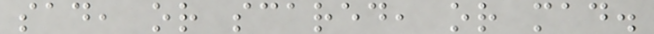sad, or scared, or mad.
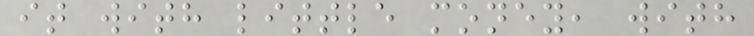it with little money, with
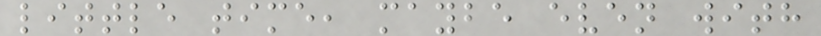little time, maybe even with
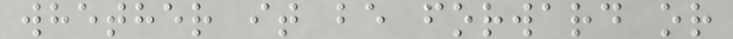whether it be forward or
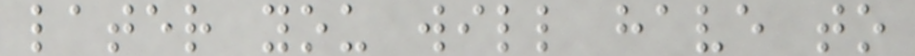later you will have to
